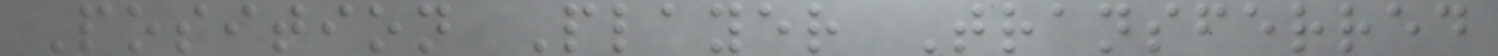Position Player Transferred
